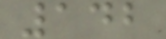142
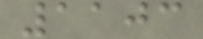1103
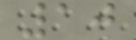10
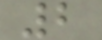2
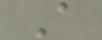A
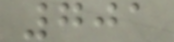701
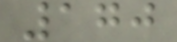170
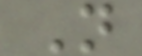N
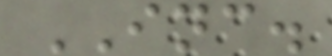INC.
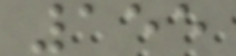155
